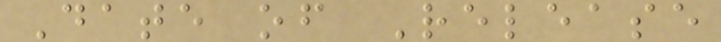Date of Release
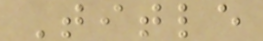Title
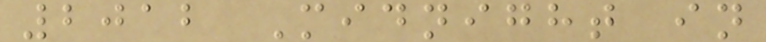2012 Midnight in
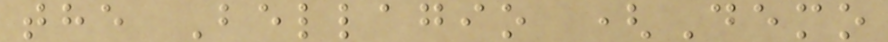the Bellagio (Demo
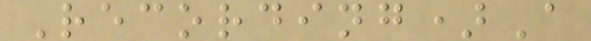Recording)A
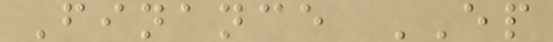Finance EP
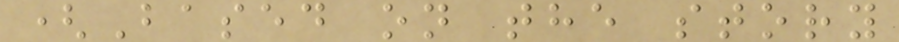(Based on the story
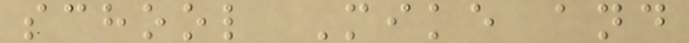school Mike and
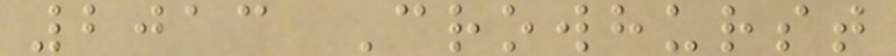2013 Crowhurst
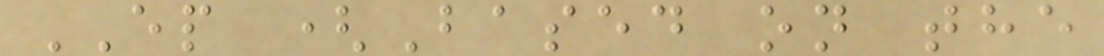EP (Based on the
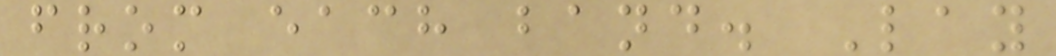from each band. Lay
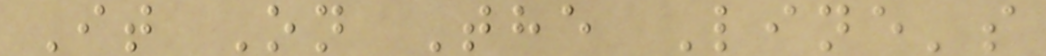It On The Line's
